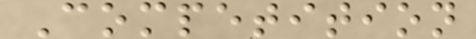Competition
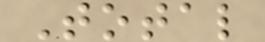Total
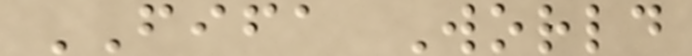FIFA World
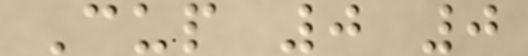Cup 0 0
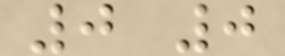0 0
